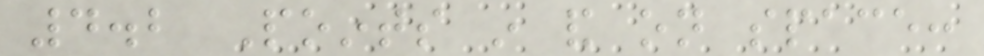4.2 Points in and on space:
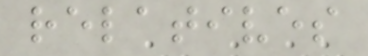relatives
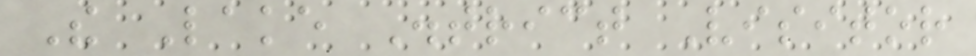The Lake District Visitor
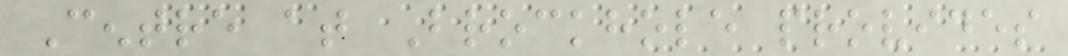Centre at Brockhole provides
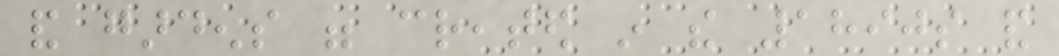and gardens were created in the 1890s and
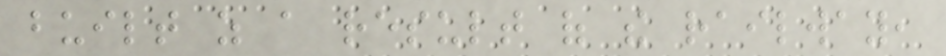built as a result of the railway,
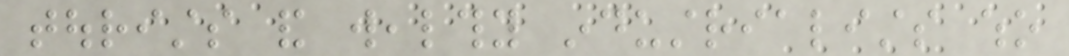tourists and wealthy industrialists who
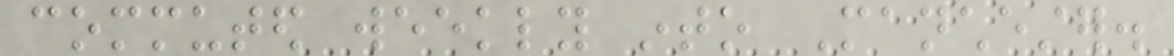commuted weekly into Manchester.
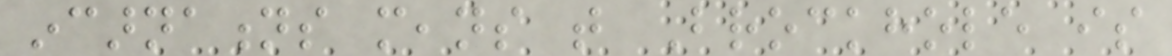incarnations means that Brockhole is
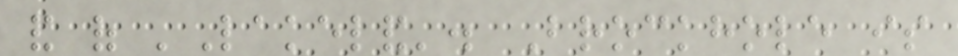and of 'Lakeland'. Brockhole is
